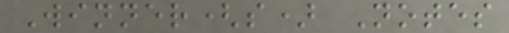Winner(s) Notes
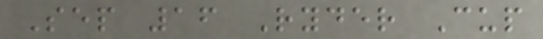Sep 16 Ryder Cup
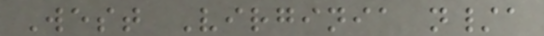West Virginia n/a
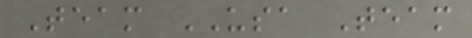Team USA Team
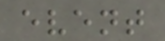event
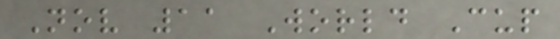Nov 11 World Cup
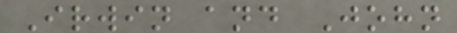Irwin and John
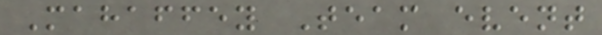Mahaffey Team event
